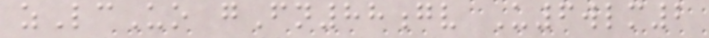zLcUo gFn88gv U6wlm2
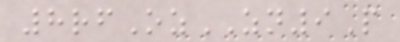8rfOzZN9P
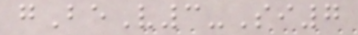gBeV3-Si7
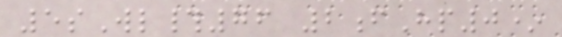5sWl#76 2fHp0*
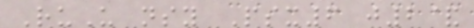RuU nsy Psx6 j2&
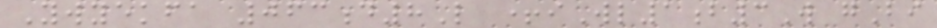Ywyekfa 063d8L +iWl1b3W gBi
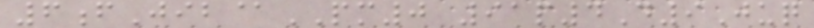6fJib@PM0 91p4D9Juq
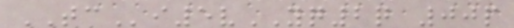TCi5vYQ2q 00p
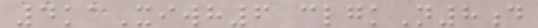4kaXiwh6 clgkN8d
